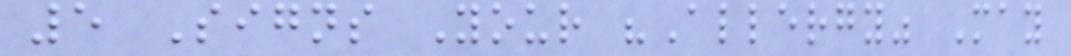5 Signs Your "Allergy" May
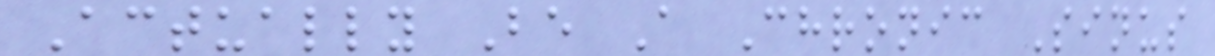Actually Be A Chronic Sinus
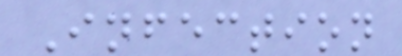Infection
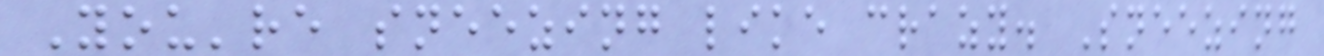You're sneezing like crazy. Sneezing
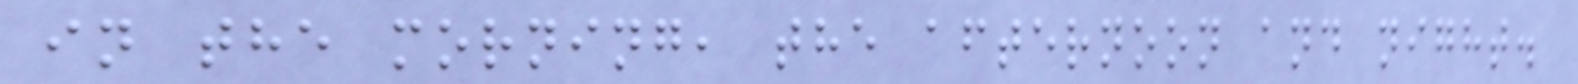in the morning, the afternoon and night.
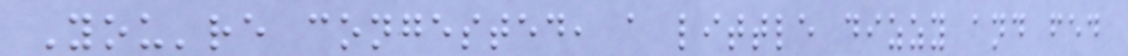You're congested, a little dizzy and fed
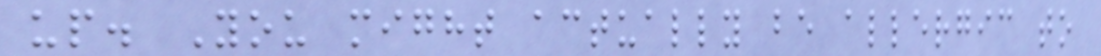up. You might actually be allergic to
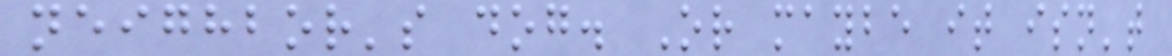neighbor's dog. Or maybe it isn't
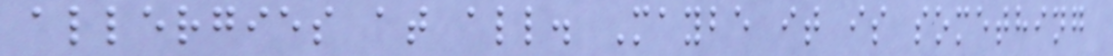allergies at all. Maybe it is something
